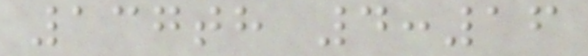137th 4:16
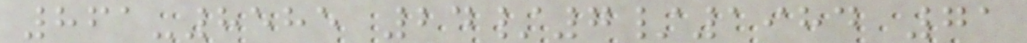861-8585 24/7/1984 71
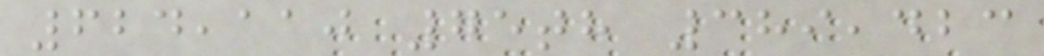624,110 75th 389,423
